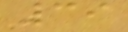39
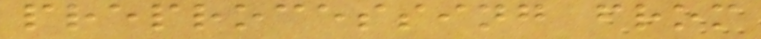preprocessing from
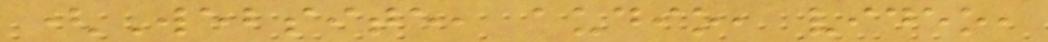(Website, audio, video,
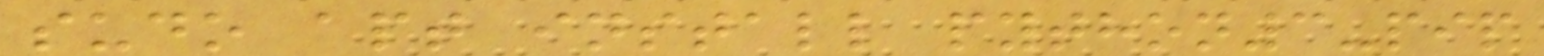sudo apt install python3-pip
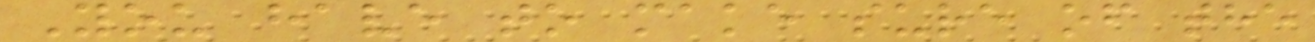You have to make sure of the
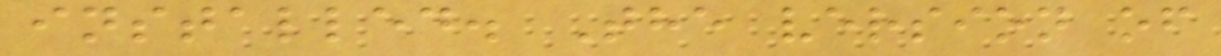installed. The version of
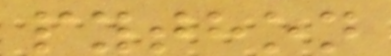python
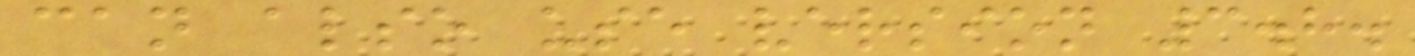can also use version 3.8.
